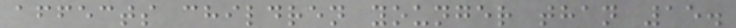affects children younger than 15.
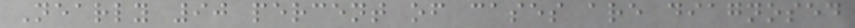Nearly 90 percent of cases are diagnosed
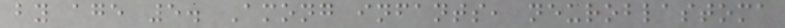by age 5. Among infants, neuroblastoma
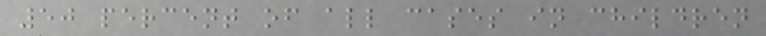50 percent of all cases in children
